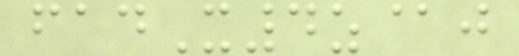fadX4z@j
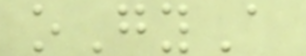oGyA
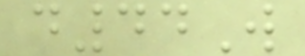d44W
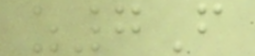z7F
